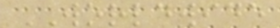WORLDWIDE
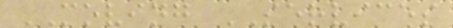MOVING SERVICES
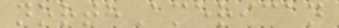northAmerican
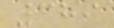389
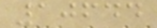10644
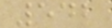542
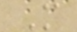M
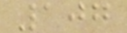107
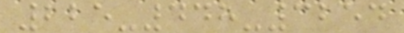225-448-3254
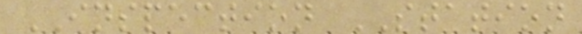INSPECTION STATION
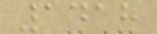1418
